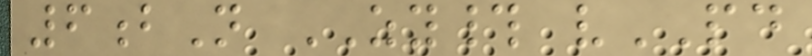6bN ZY# vPD
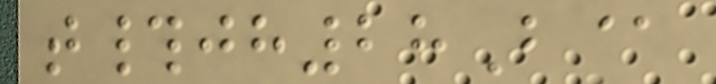t#jh28B@
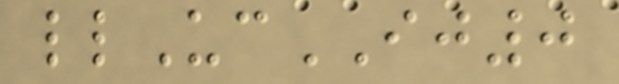llUcIJ0
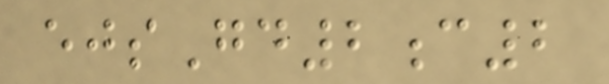ejsGd2c2
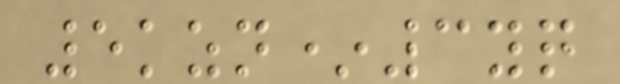5kzn*3yq
